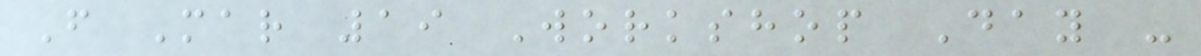F Mar 19 Workshop Day -
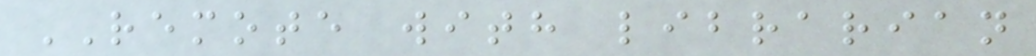REMOTE with librarian
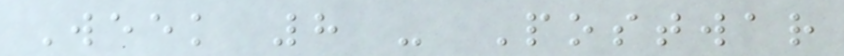Week 8 - Postwar
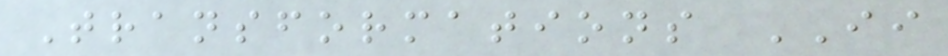Transformations II
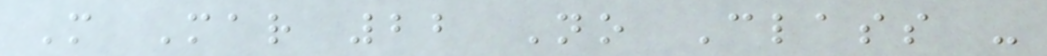M Mar 22 No Class -
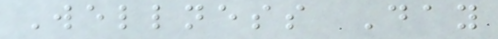Wellness Day
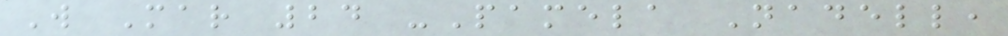W Mar 24 -Pamela Nadell,
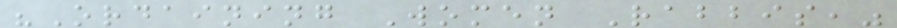"Ordaining Women Rabbis,"
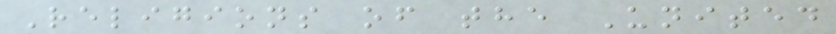Religions of the United
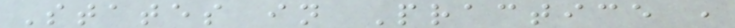States in Practice ,
